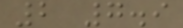2 7.9
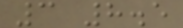3 8.5
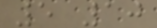5 10
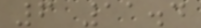6 11.4
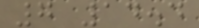7 14.4
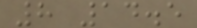8 14.5
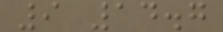9 14.7
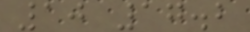10 17.2
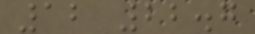12 22.7
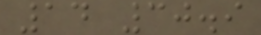14 30.9
